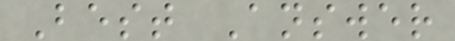Best Answer
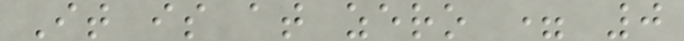It is at zero = 0
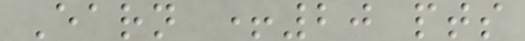Earn +20 pts
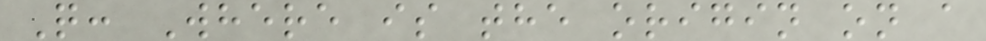Q: Where is the origin on a
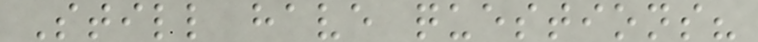Still have questions?
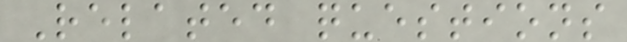Related questions
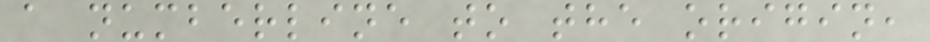a numberline to the origin,
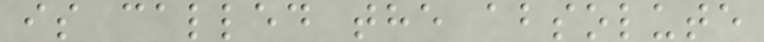is called the absolute
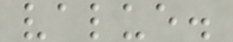value.
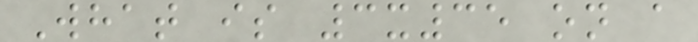What is 3x35 on a
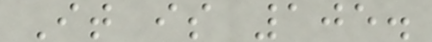It is 105.
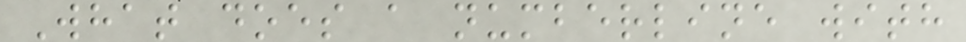What does a numberline with
